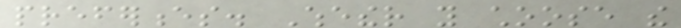preferences. Whether you choose the
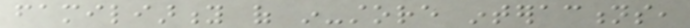familiarity of in-store interactions,
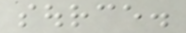source.
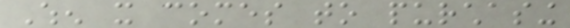When it comes to purchasing
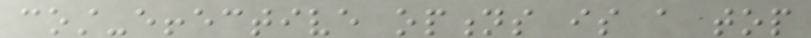cost-effective options is a top
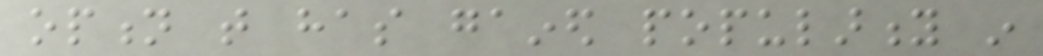option that has gained popularity in
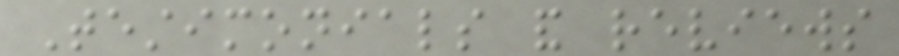Testimonials and reviews
